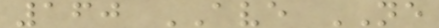160 AVE NE
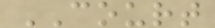COURT
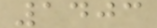1403
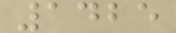1425
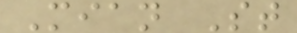Mian St
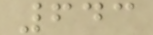643
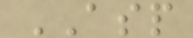ASP
